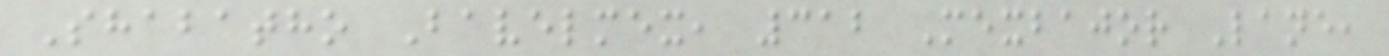Shabatho Bavelmex, 312 Mexbajor Lane,
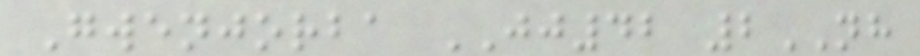Gwenjorba JJ42 2NH
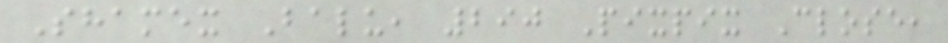Shamex Balu, 290 Pixpix Close,
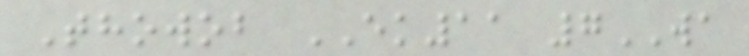Thowob EK11 7WA
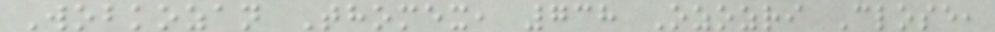Wobkozan Thomex, 738 Ozozri Close,
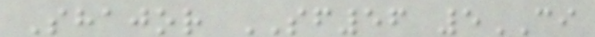Shajor SF56 5CI
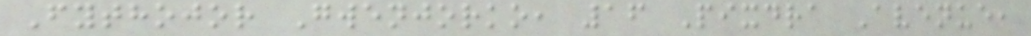Fythojor Gwenjorko, 16 Pixdra Avenue,
